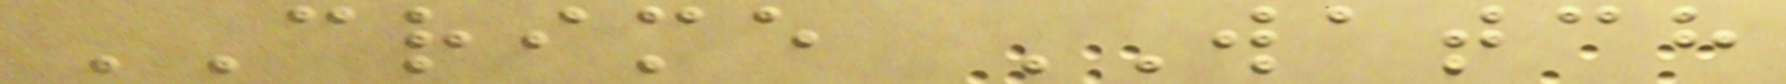CRIME WATCH
